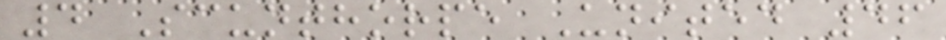4 Scunthorpe United 46
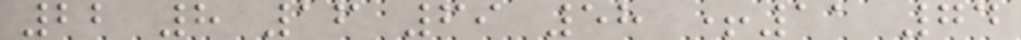22 8 16 69 58 +11 74
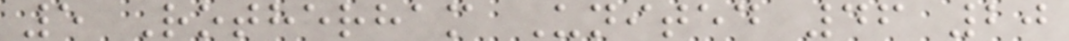5 Rotherham United 46 20
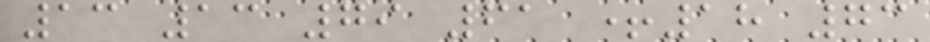13 13 79 61 +18 73
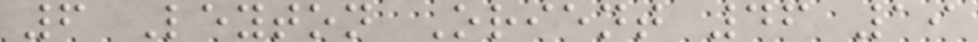6 Leyton Orient 46 19
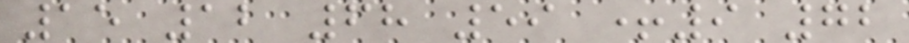15 12 68 59 +9 72
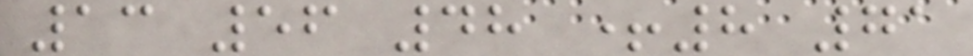13 56 48 +8 71
